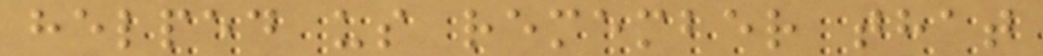helped us remember that
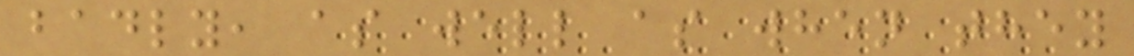badly, as well as when they
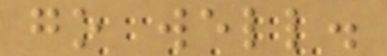go well.
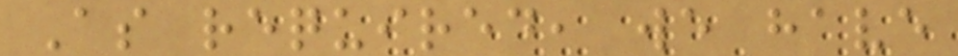As required, we have
